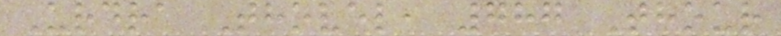Urdra Thovel, 787 Thour
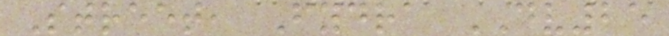Street, Fydra DV25
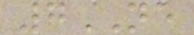7NE
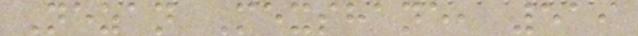Nezan Mexshane, 519
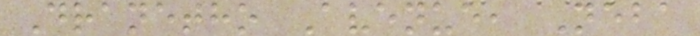Dranetho Avenue, Neba
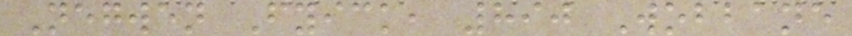Negwen Fyick, 890 Wobbane
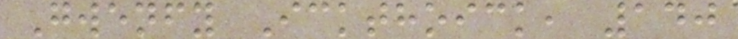Gwenfy Ickthoick, 140
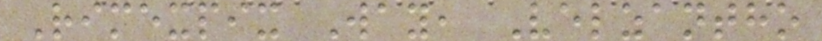Rimexpix Way, Velzantho
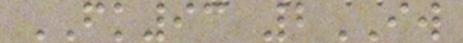FK93 2IW
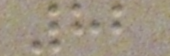82
